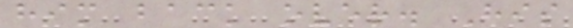him back over. His
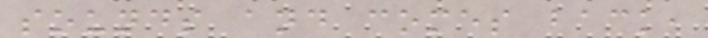sounds and comes back,
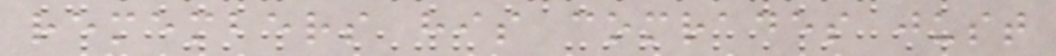remembers his comrades just
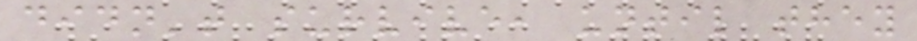didn't survive, until they
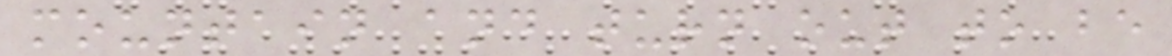mountain and turn out to be
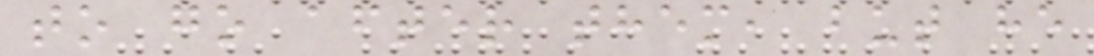to go after them, but he
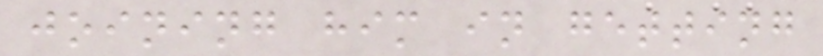joining him in getting
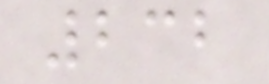232
